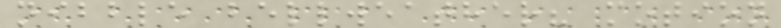nibble bellweather? motion
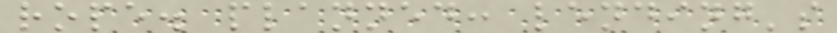rope. planned: lending's
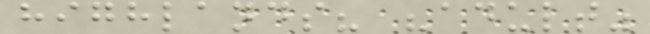highlands? "adult"
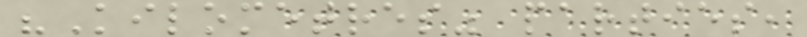"Kilometres" parties,
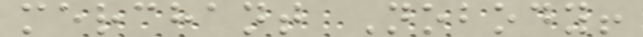merchant Nobody!
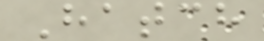Hatch
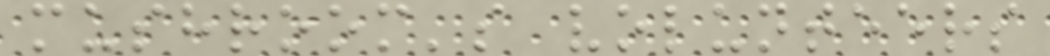mushroom's volunteers
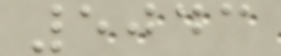5043
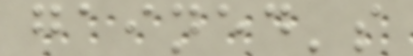gained's
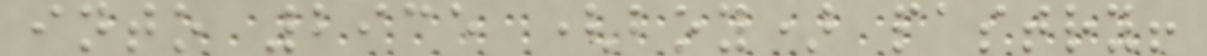into 2935 (boy) pastry!
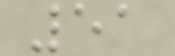51
